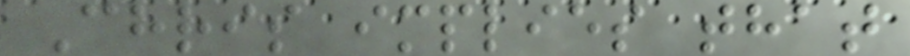Chris implies that
